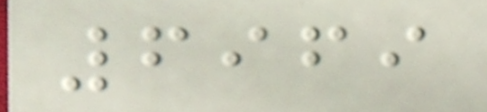6969
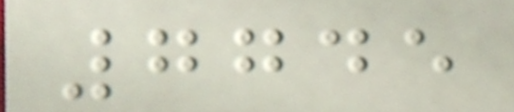7745
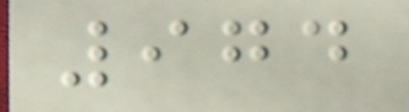974
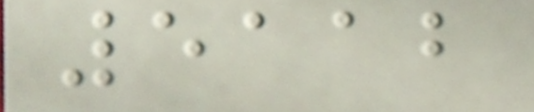5112
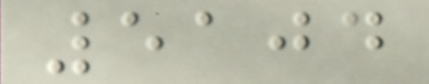5104
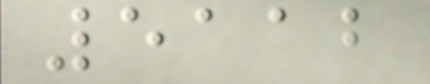5112
